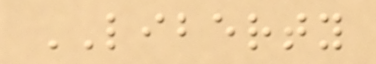LIBERTY
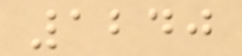1240
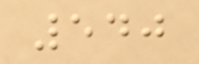540
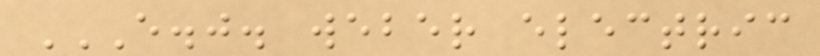E.J. WEBER ELECTRIC
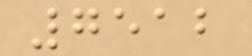7512
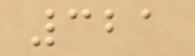321
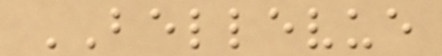BELLEVUE
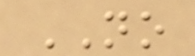NO
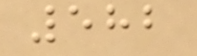582
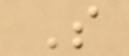S
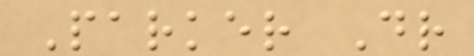Parker Dr
